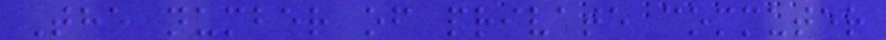The number of private commuter
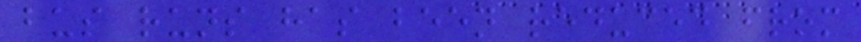bus runs has been reduced from
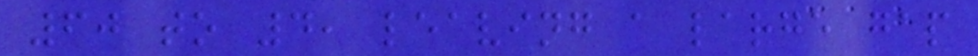60 to 4, leaving a large gap
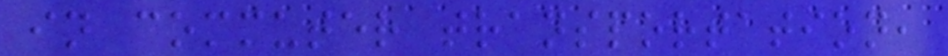in commuter transportation,
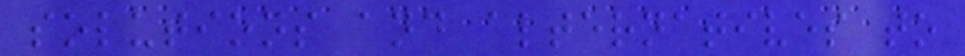solutions and alternatives to
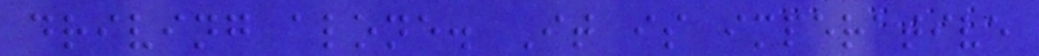driving alone. It is imperative
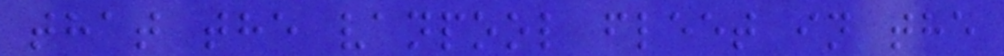that the vanpool fleet in the
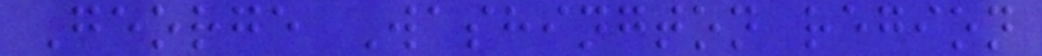George Washington region
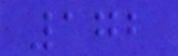172
